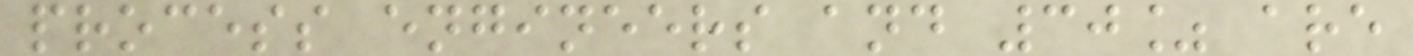process engineers and 30% are
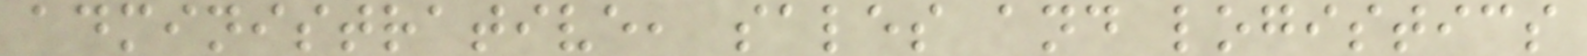administrative, sales and logistics
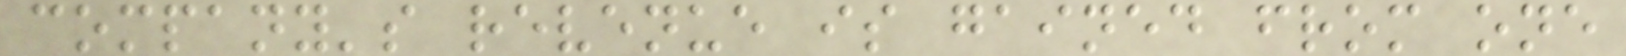company's revenue is gained from one
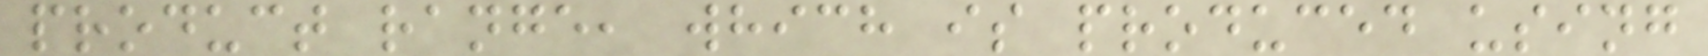product range, which is produced using
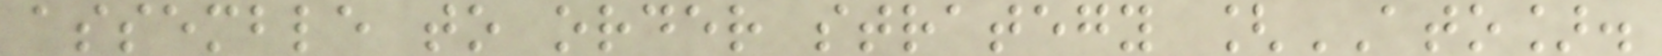assemble to order strategy [ATO].
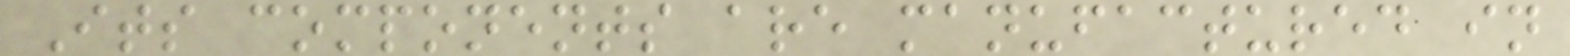Its components are manufactured in
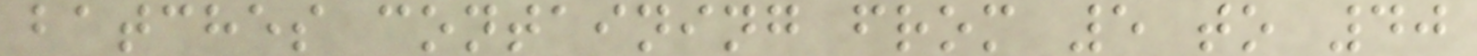batches containing from 5 to 40
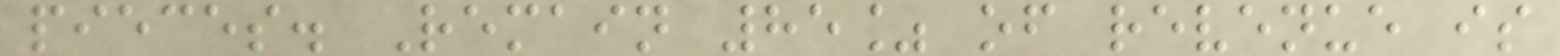pieces. Remain 85% of revenue is
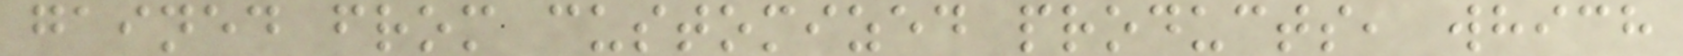gained from customized products, which
